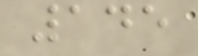145
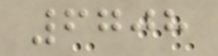6708
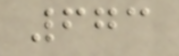673
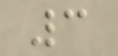3
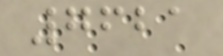7621
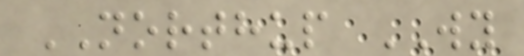NORTHUP WY
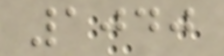1040
